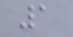1
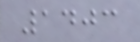1403
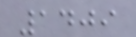1409
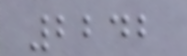2242
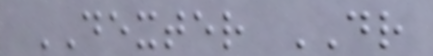DEXTER DR
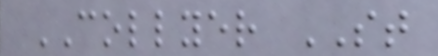COLLYER ST
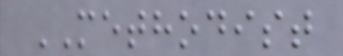METHODIST
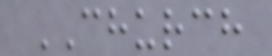CHURCH
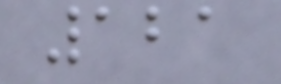121
